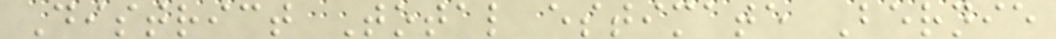District Total estimate Bernie
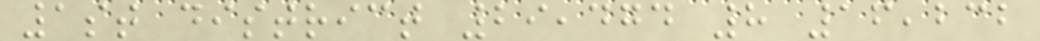1st district 29,474 8 16,232
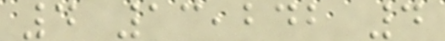4 13,242 4
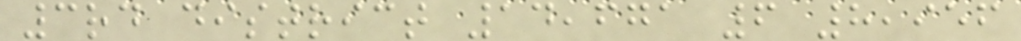3rd district 14,671 6 8,956
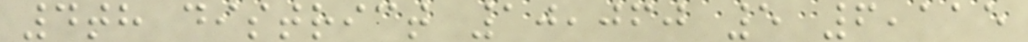4th district 10,060 5 6,115
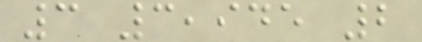3 3,945 2
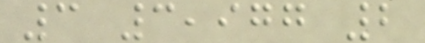3 3,977 2
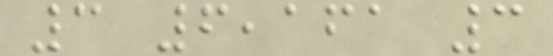3 6,161 3
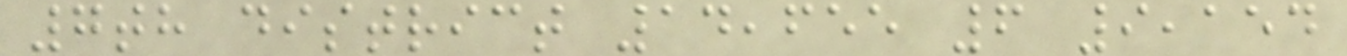7th district 14,655 6 9,154
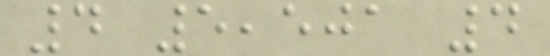4 5,501 4
